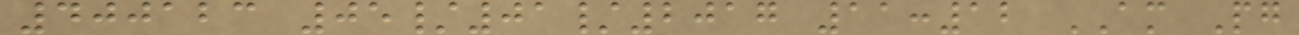400123 05/01/2017 11:12 AM Pg
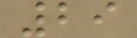29
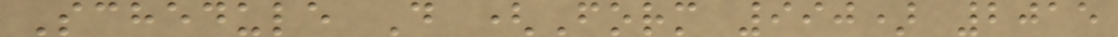Schedule D (Form 990) 2015
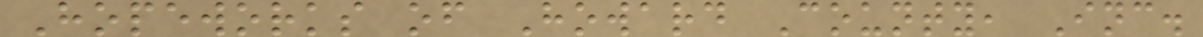Hopeworks of Howard County, Inc.
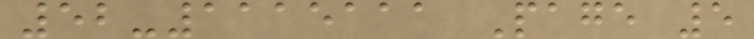52-1115111 Page 5
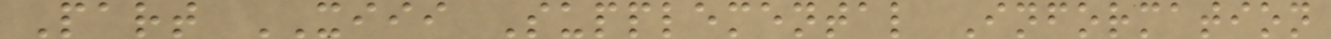Part XIII Supplemental Information
